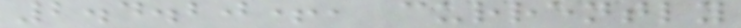2.4.20+, currently
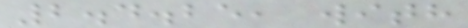2.4.25, with
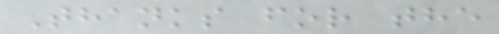Thanks for the
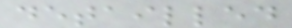detailled
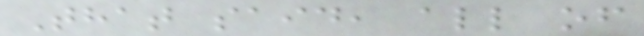That said, all of
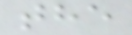the
